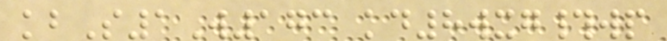kbS1W173 kd8wxg#wp
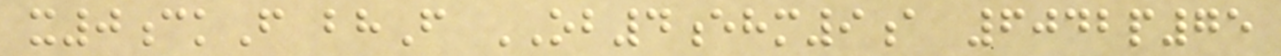x0ckF bhF OB4ehm9a 6042p75
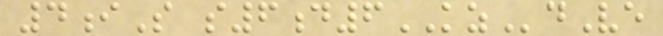4iS s6d6KZdVe
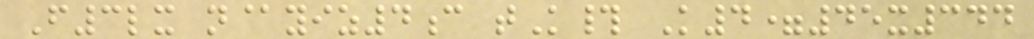F3lx n@yiz4c tK# K4=45x344
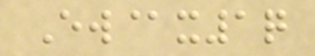Ew@x1q
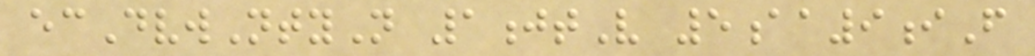ecDvwNtyN 1jtV 5aa9iF
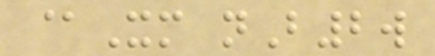@Xm nB2w
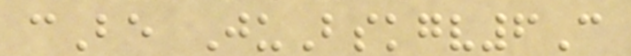cBe JuBskgv6C
